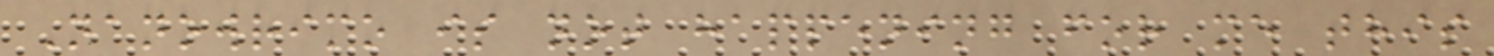Nanowrimo is not happening for me this
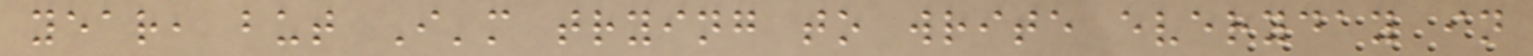year, but I'm trying to write everyday in
